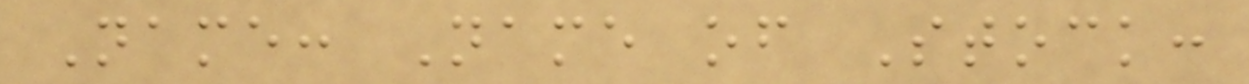Name: Name of Stock:
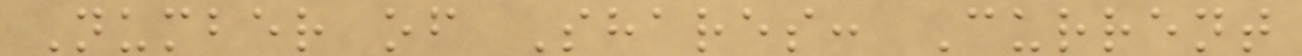Number of Shares: Current
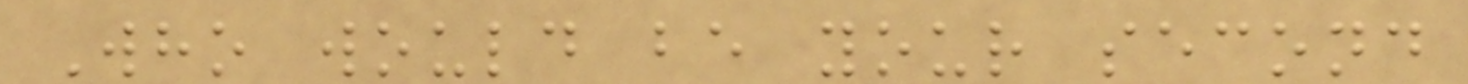Who would be your second
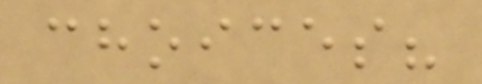choices?
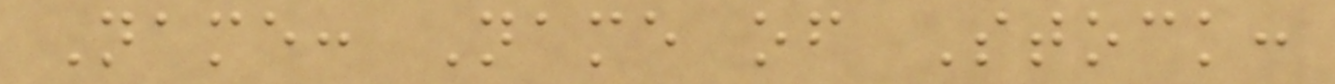Name: Name of Stock:
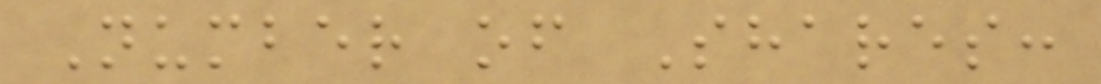Number of Shares:
